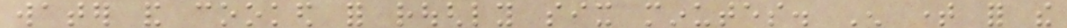water and cooked for roughly six minutes. Enough time for the
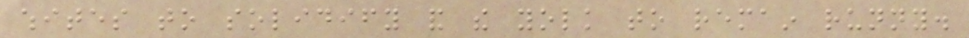whites to solidify and the yolk to remain runny.
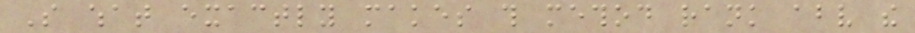So what exactly makes this method rank above the
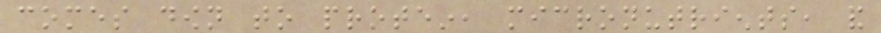comes down to protein, micronutrients, and
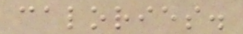calories.
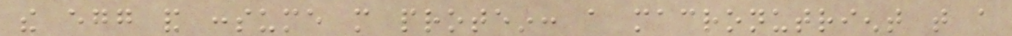the egg and consume more protein: a macronutrient that a
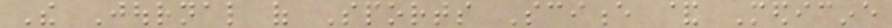The Journal of Sports Science & Medicine
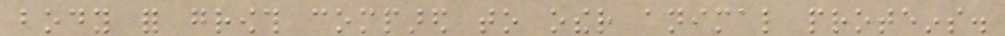body for growth compared to other animal proteins.
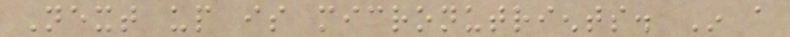Next up is micronutrients. In a
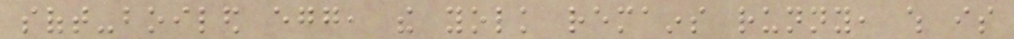soft-boiled egg, the yolk remains runny, which is
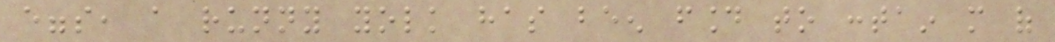eggs, a runny yolk has been found to contain more of
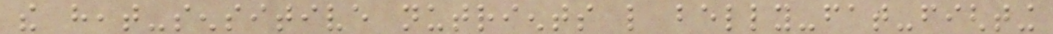the heat-sensitive nutrients like belly-fat-fighting
